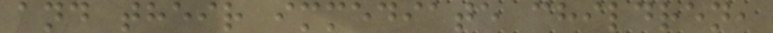and their immediate children,
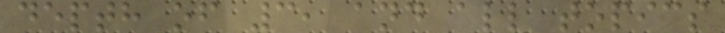depth of 3, and all topics
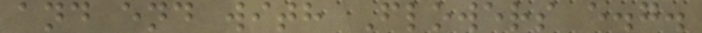and end with Flowers e.g.
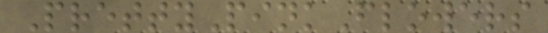PrettyPinkFlowers
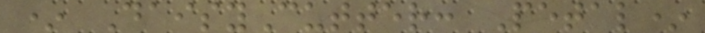* DaisyCutter: Petal*
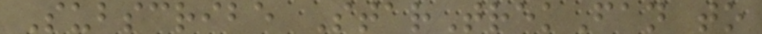Subscribe StarTrekFan to
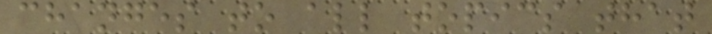changes to all topics that
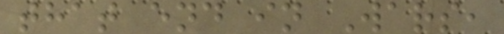that end in Wars,
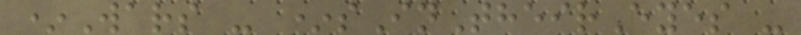*Wars - *sInTheirEyes -
